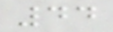44
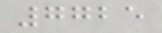7725
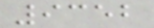9352
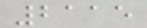2115
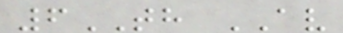6TH AV
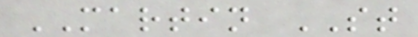MARTIN ST
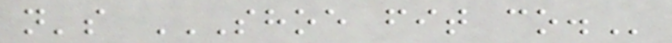n's SHOE FIT CO.
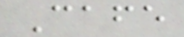Cafe
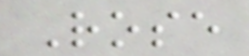Rose
